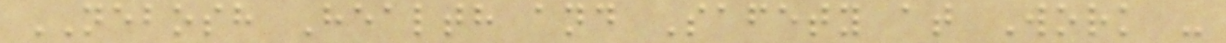NEBOSH Health and Safety at Work -
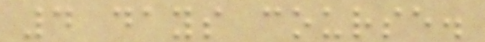4 days course.
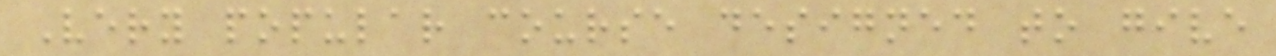Very popular course designed to give
